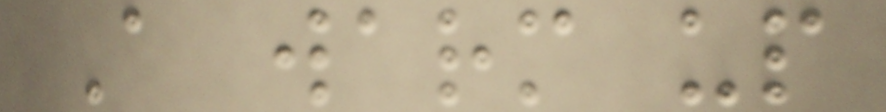A warm up
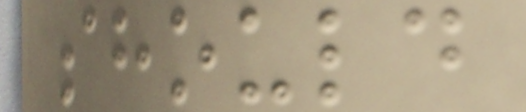should
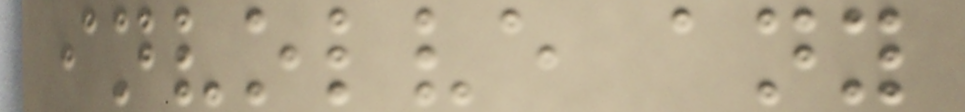involve any
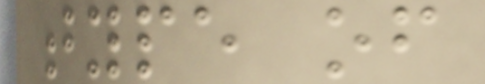type of
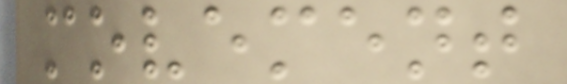movement
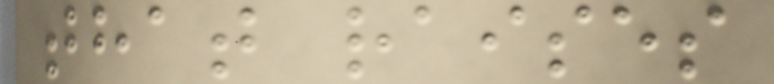that raises
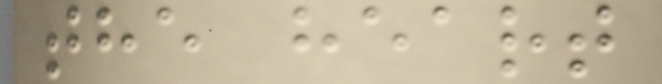the heart
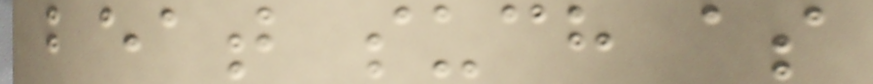beat such as
